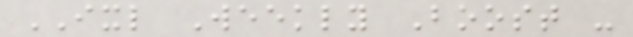IXL Weekly Boost -
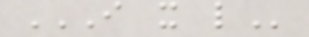I X L
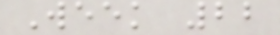Week 22
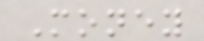Money
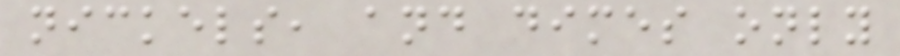nickels, and dimes only
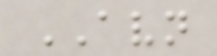AVN
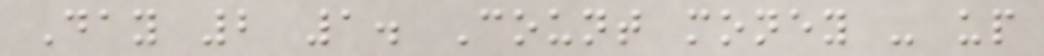Day 2 1. Count money - up
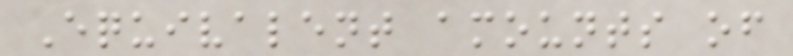Equivalent amounts of
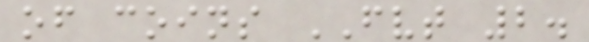of coins FVT 2.
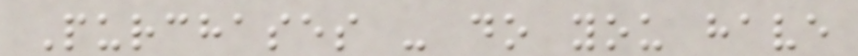Purchases - do you have
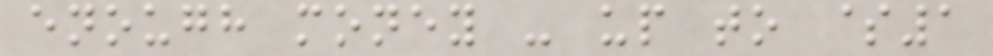enough money - up to $1
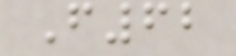F62
